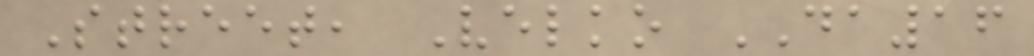Street, Velko DA16
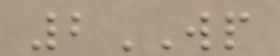2WP
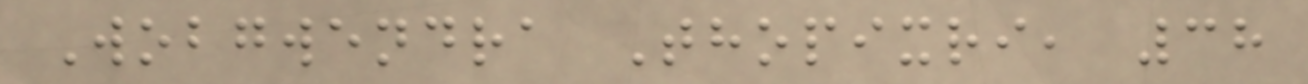Wobgwendra Thopixri, 38
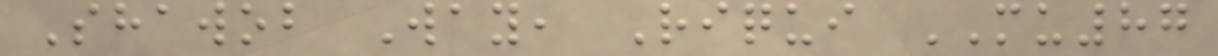Shawob Way, Riqui MU87
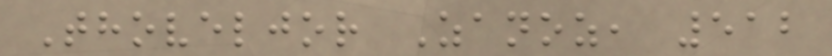Thoveljor Zanoz, 512
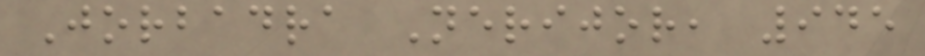Jorbadra Nerijor, 945
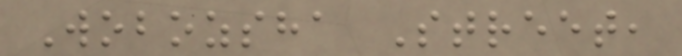Wobozsha Street,
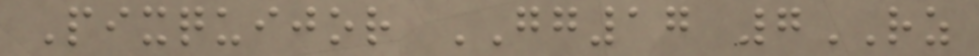Pixquijor GG17 7RZ
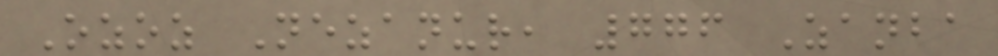Ozoz Nezanur, 776 Zanba
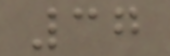37
